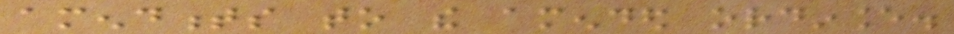amendments to the amended ordinance.
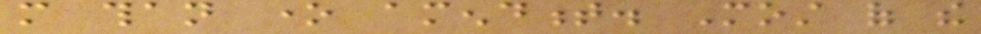more than one amendment. Most of the
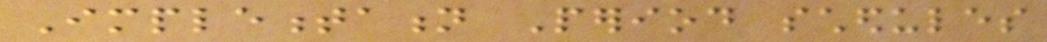Implementation Period schedules
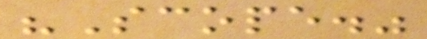"Scope."
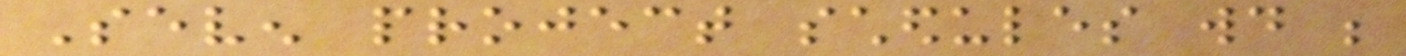Seven project schedules would be
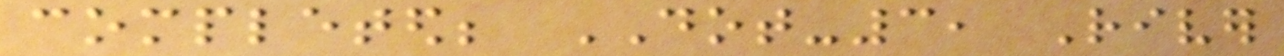completed; DOT-3, River
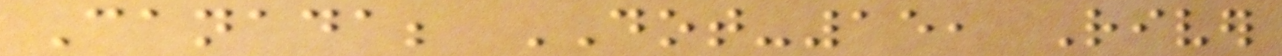Canada; DOT-15, River
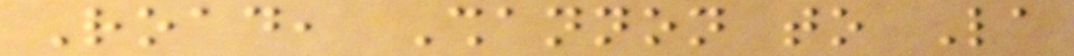Road, Shannon to La
